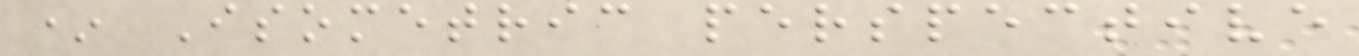* Isometric perspective
